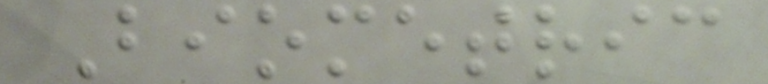Biometric
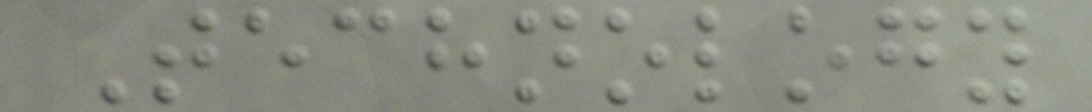Technology
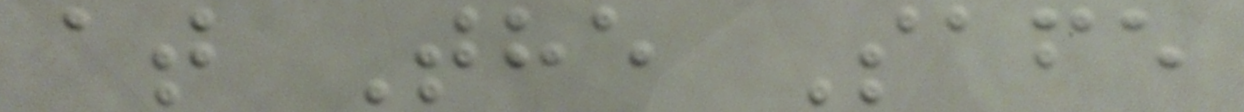at The Safe
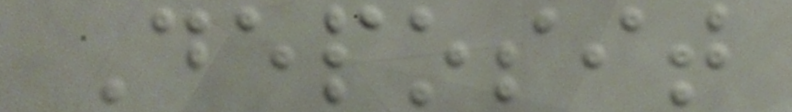Deposit
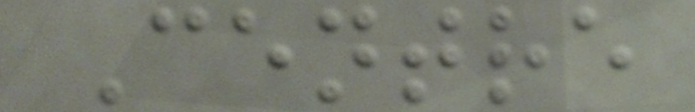Centre
